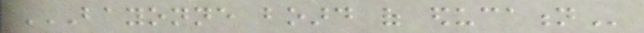BAYONNE BOARD OF EDUCATION
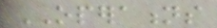OPERATIONS
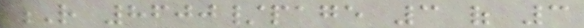R 8600/page 3 of 3
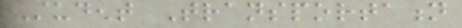Student Transportation
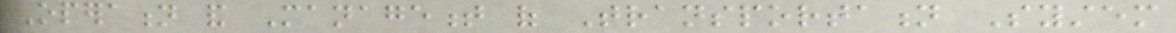Operation and Management of Transportation System
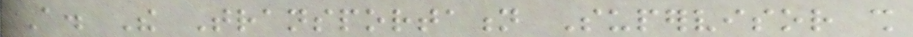A. The Transportation Supervisor shall
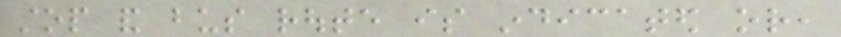stop and bus route is indicated or,
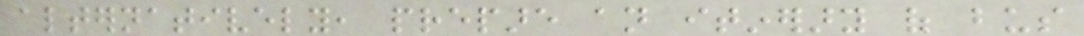alternatively, prepare an itinerary of bus
